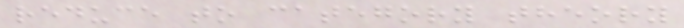reduce to category theory
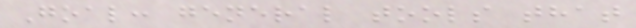Goal: general tools that
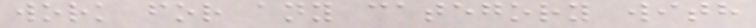work for any category with
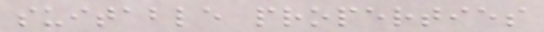suitable properties
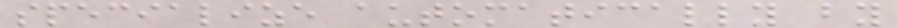specialize automatically by
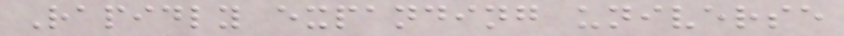Rapidly expanding universe
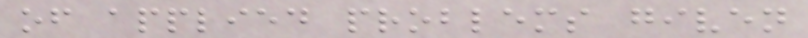of applied problems given
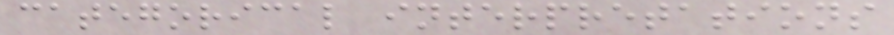categorical interpretations
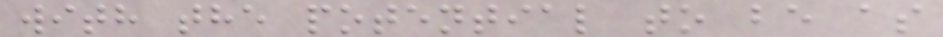with the potential to be as
